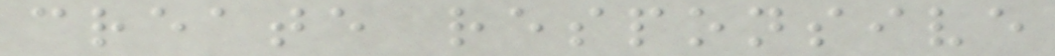create responsive
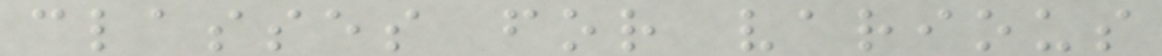classes for various
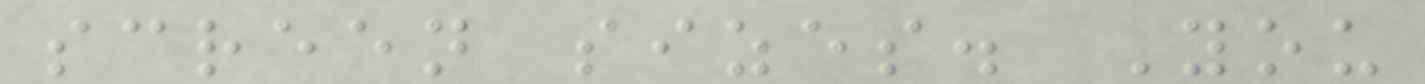screen sizes. You
